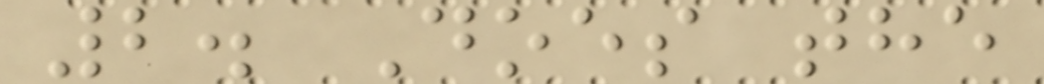2. Does the
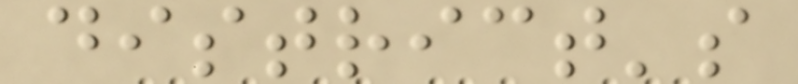district's
